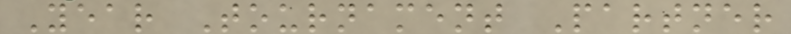Year Tournament Partner
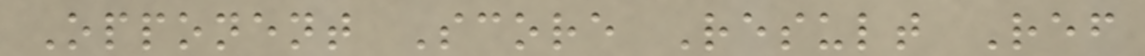Opponent Score Result Ref
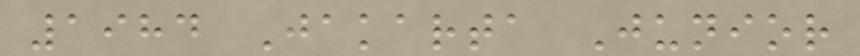1984 Jakarta Junior
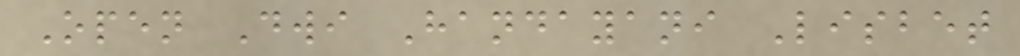Open Dwi Handayani Lisbet
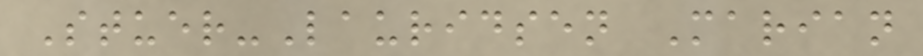Stuer-Lauridsen Marian
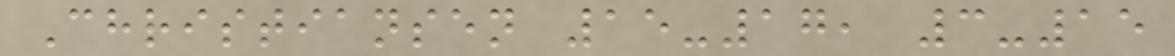Christiansen 15-17, 3-15
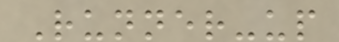Runner-up
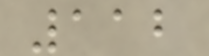112
